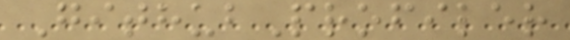GithubProfiler
